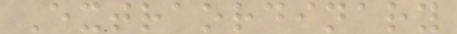Extraordinary
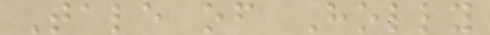Tale of Holly
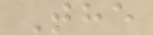The
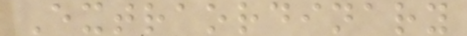Extraordinary
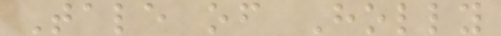Tale of Holly
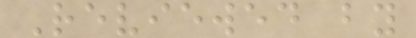Reviewed by
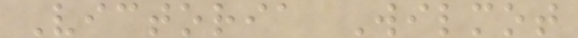Victoria Wilmot
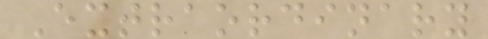Extraordinary
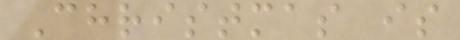Christmas is
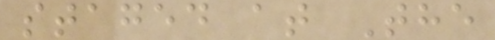staged at The
